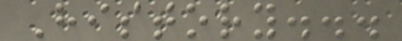History...
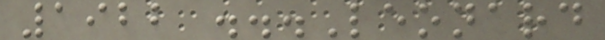1922 ...Leonard
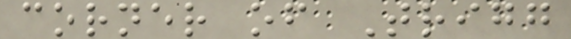corner of Trigg
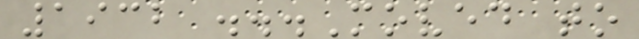1932 ...Moved to
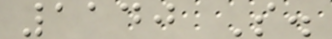1140 S.
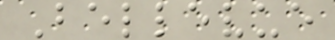Bellevue
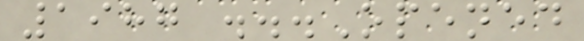1987 ...Opened
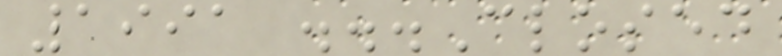1991 ...Closed
